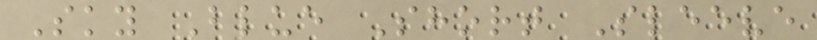Sky Blue Short Sleeve
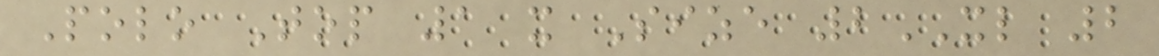Polo Top 1 x Size 2XL 2
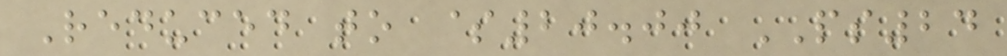Reduced to $20.00 PS24
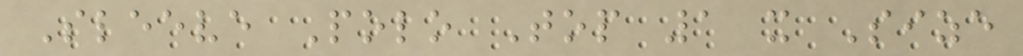Sleeve Polo Top 1 x Size
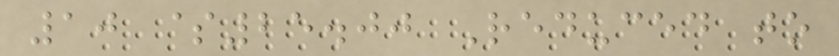10 $25.00 Reduced to
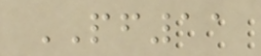PF11
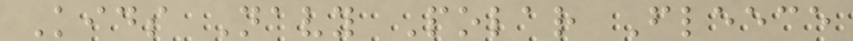Kids Navy Polar Fleece
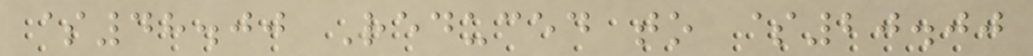$48.00 Reduced to $20.00
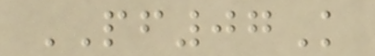PF07K
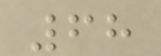68
